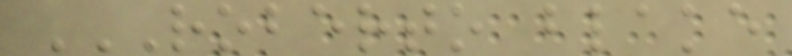ROBERTO BLAKE
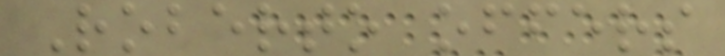Roberto offers
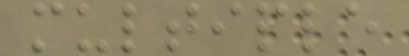multiple
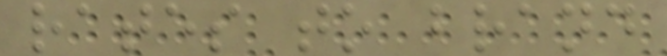rates to brand
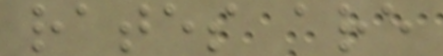rates are
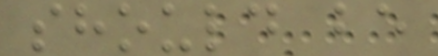should be
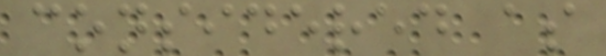considered as
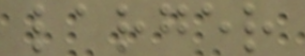larger
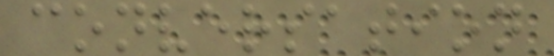conversation
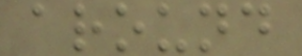around
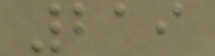219
